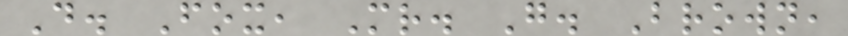D. Fox, Mr. G. Brown,
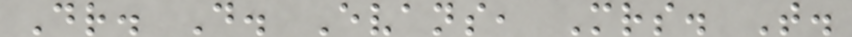Dr. D. Evans, Mrs. T.
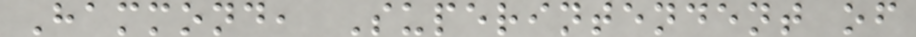Hammond, Superintendent of
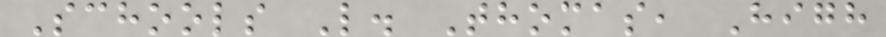Schools L. Thomas, High
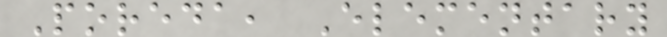Poreda, Elementary
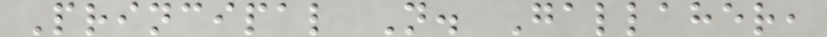Principal N. Gallaher,
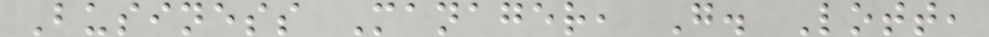Business Manager, G. Lott,
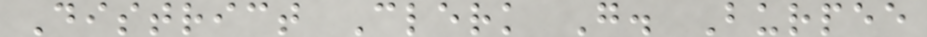District Clerk G. Burpee
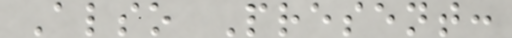Also Present:
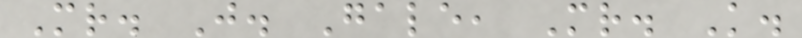Mr. J. Gale, Mr. K.
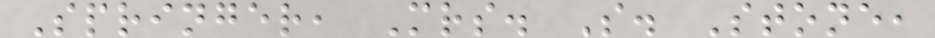Springer, Mrs. S. Stone,
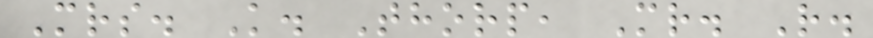Mrs. K. Thorp, Mr. R.
